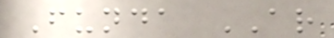Funda AR
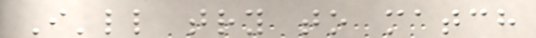I'll try to match
